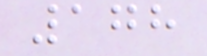178
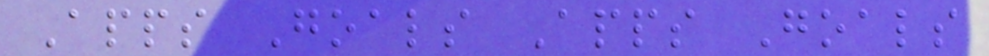Apps Goals Apps Goals
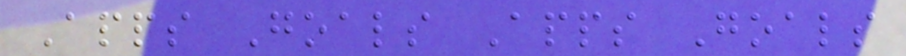Apps Goals Apps Goals
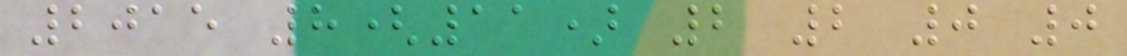2015 8(11) 2 2 0 0
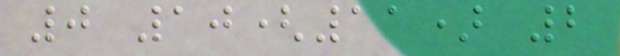0 10(11) 2
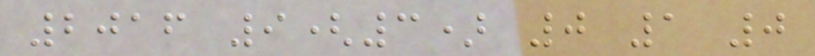2016 9(3) 0 1 0
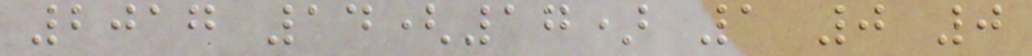2017 14(17) 1 0 0
